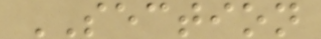SECTION
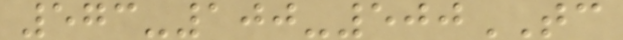573-100-500TC
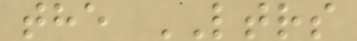the LTRS
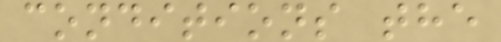conditions the
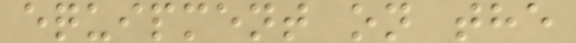equipment on the
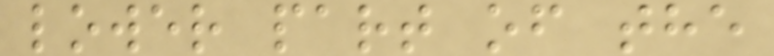lower part of the
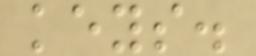keys.
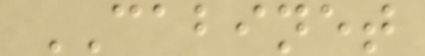CABINET
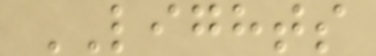LIGHTS
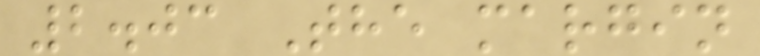2.03 The margin
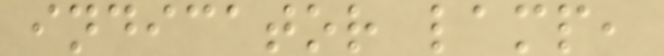indicator lamp,
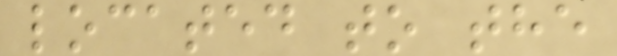located to the
